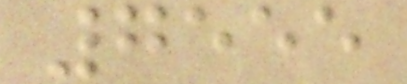7555
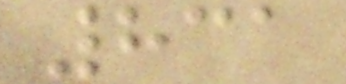831
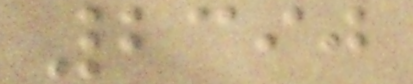2390
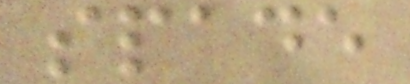spade
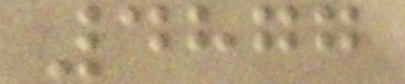4877
